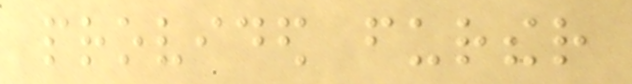provided further
